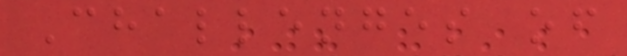Challenges of
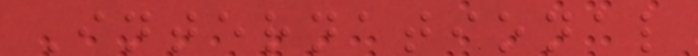International
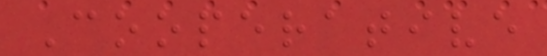Cooperative
